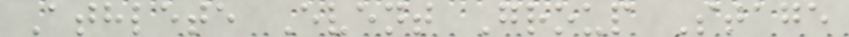Athlete Event Group Stage
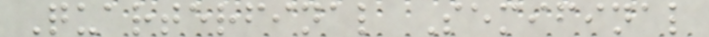Quarterfinal Semifinal
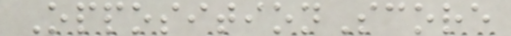OppositionScore
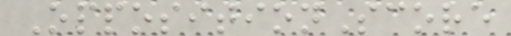OppositionScore
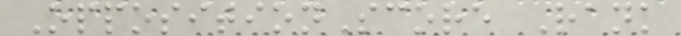OppositionScore Rank
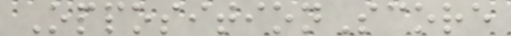OppositionScore
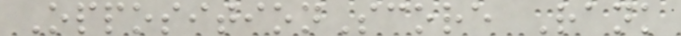OppositionScore Rank
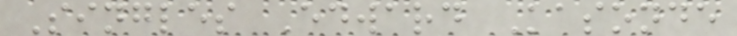Singles Edward Kasonde
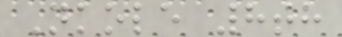Nkole 8th
